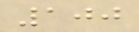100
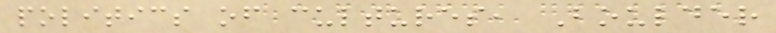politics of cultures, Boulder
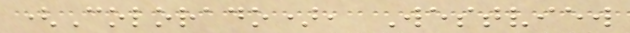(Colorado), Westview
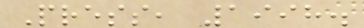Press, 1998.
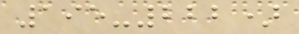195-222)
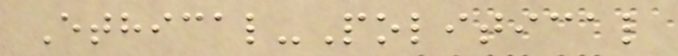Ethical-Political
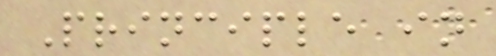Principle in
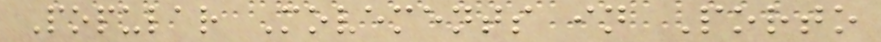Popular Movements in Porto
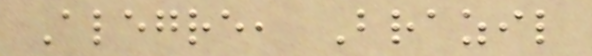Alegre, Brazil
